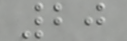20
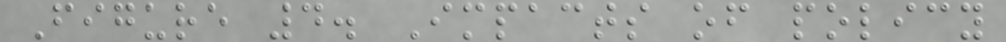Figure 4. Impacts of policy
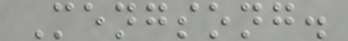Mengsong.
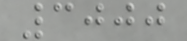3000
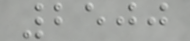2500
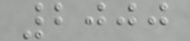2000
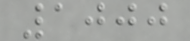1000
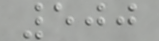500
